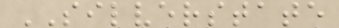SILVERSTATE
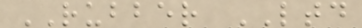RUBBER LTD
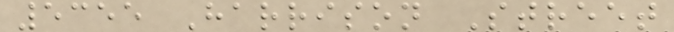5355 Harrison Street
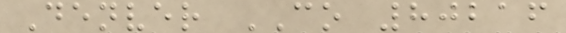Denver CO 80216
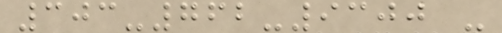303-762-9300 -
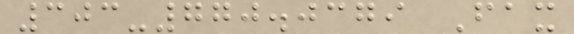303-770.0379 Fax
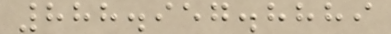888.957.8889
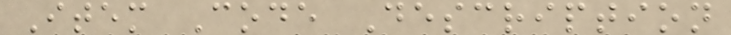Item Code Description
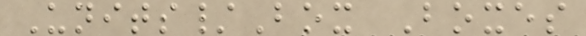Units/Box Boxes
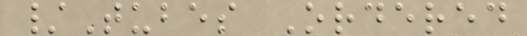/Tubes Ordered
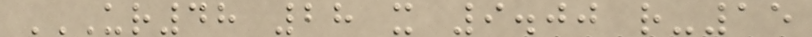UR48 28 X 9.00 R-15
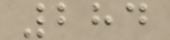284
